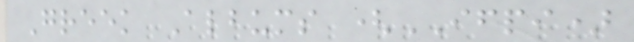Greek Albums (IFPI)
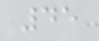45
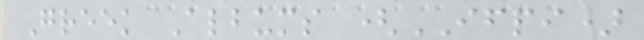Greek Albums (IFPI)
